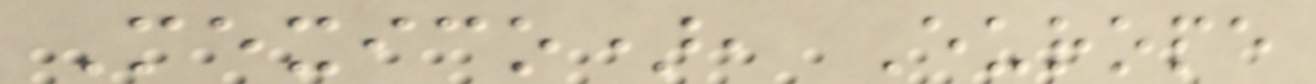Mexico), Europe
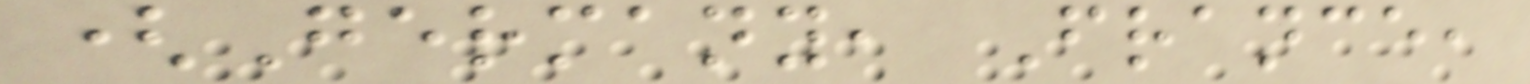(Germany, France,
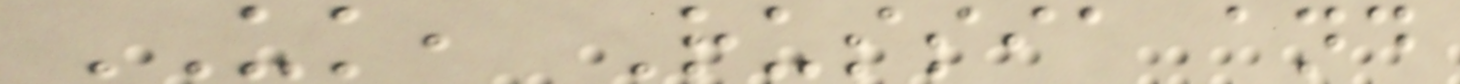UK, Russia and
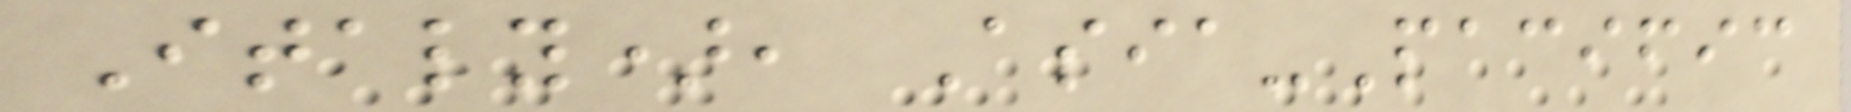Italy), Asia-Pacific
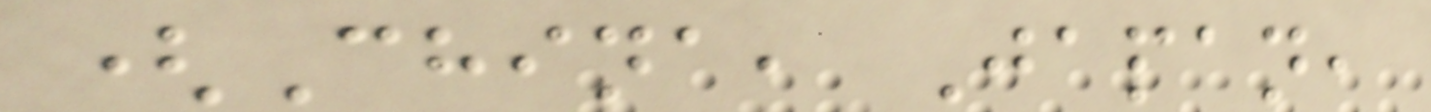(China, Japan,
